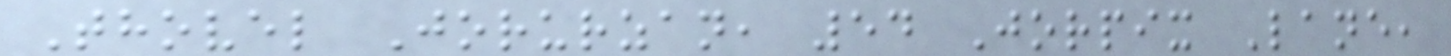Thovel Jorurzan, 54 Jorpix Lane,
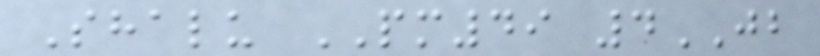Shalu PM49 4JB
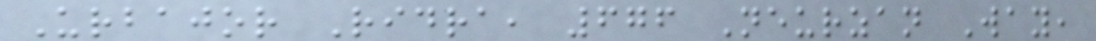Urbajor Ridra, 676 Neurzan Way,
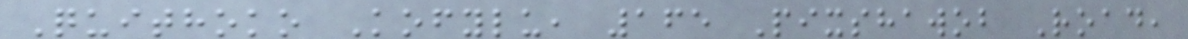Quithoko Kofylu, 165 Pixshawob Road,
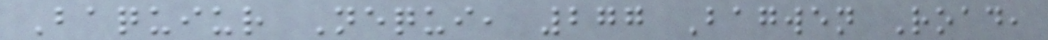Baquiur Nequi, 277 Bagwen Road,
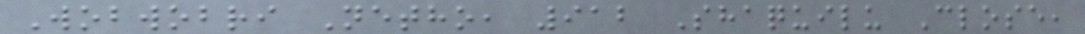Wobwobri Netho, 912 Shaquilu Close,
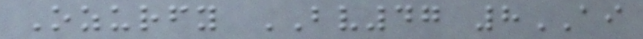Ozurfy BV47 8AI
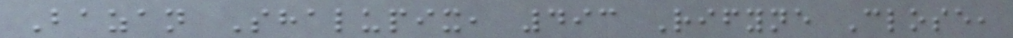Bazan Shalupix, 493 Rifyne Close,
